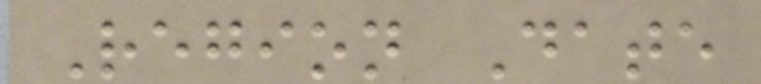Region Date
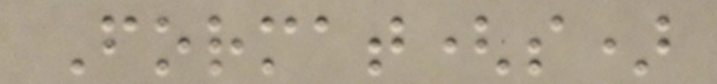Format(s)
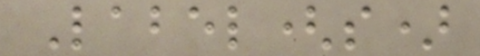Label(s)
